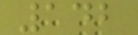142
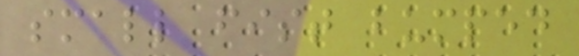small fist bumped
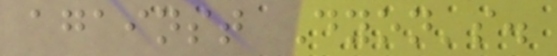against Dyon's.
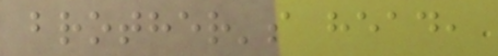brother's head,
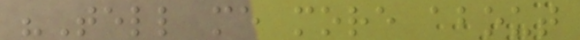"Tell me more about
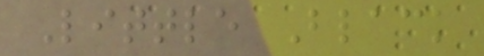Little Black
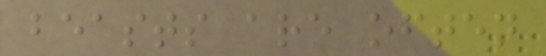beasts are often
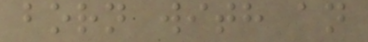born with an
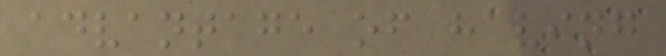advantage of having
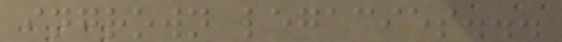ingrown legacies...
